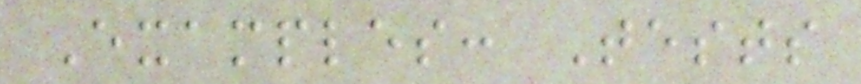Examples: Tests
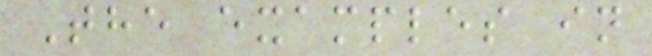The examples in
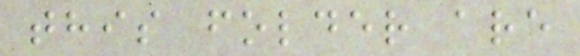this folder are
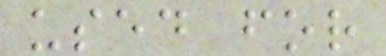used for
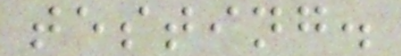testing.
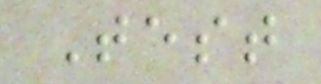Test
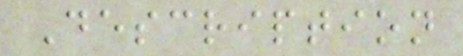Description
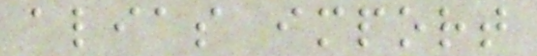alias import
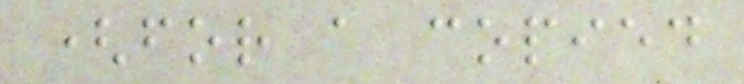(for a copied
